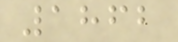1862
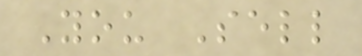You Sell
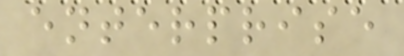enterprise
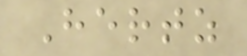Hertz
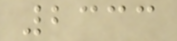2333
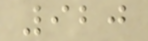920
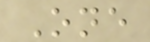One
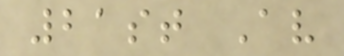21st Av
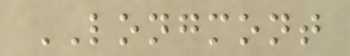LONGMONT
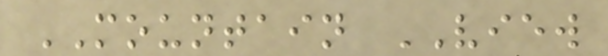MOUNTAIN VIEW
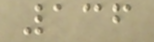136
